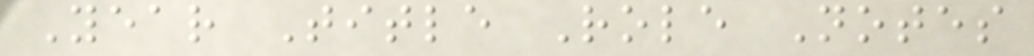Year Title Role Notes
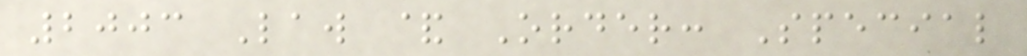2003 Law & Order: Special
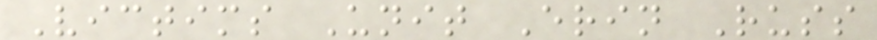Victims Unit Erin Russ
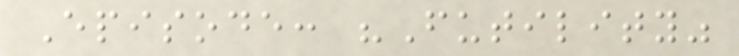Episode: "Futility"
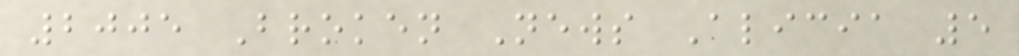2005 Broken News Alicia 5
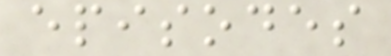episodes
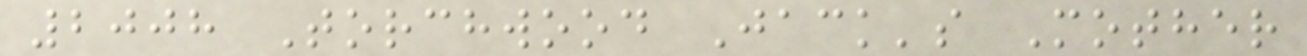2008 Torchwood Jack's Mother
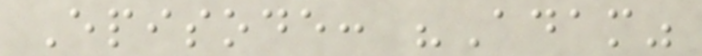Episode: "Adam"
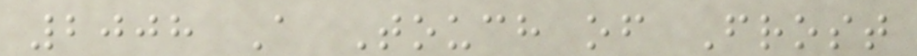2008 A Touch of Frost
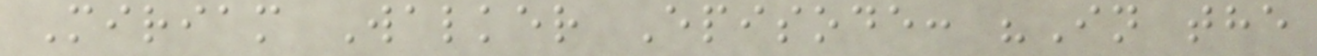Miriam Walker Episode: "In the
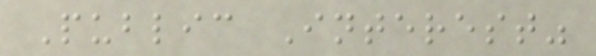Public Interest"
